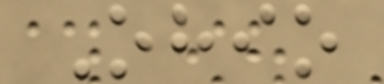Ohio
